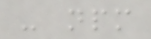- npm
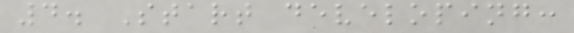4. Start developing:
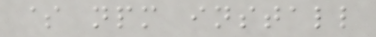$ npm install
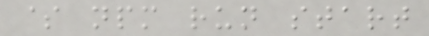$ npm run start
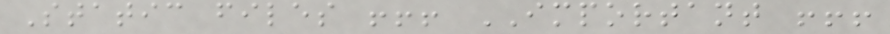Static files !!! IMPORTANT !!!
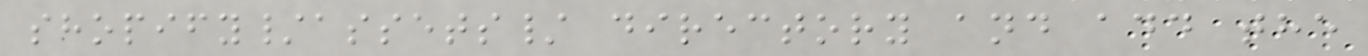shopify/assets/ directory and add the
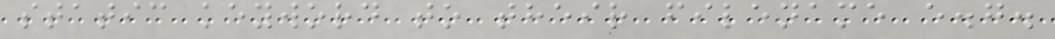static keyword to their filename e.g.
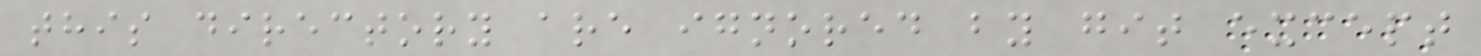this directory are ignored by git except
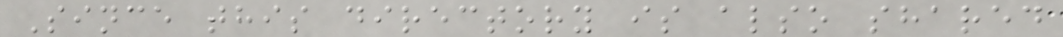Since this directory is also shared
